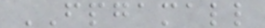FPGAMALL
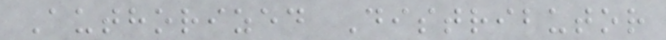Authorized Distributor
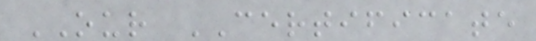OUR CERTIFICATE
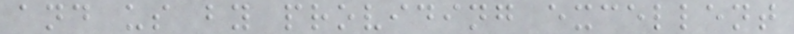and us by providing excellent
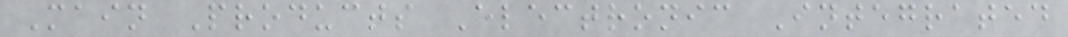Main Products Electronic Integrated
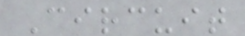Circuit
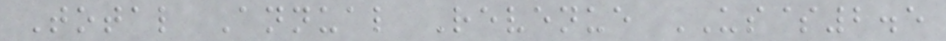Total Annual Revenue US$2.5
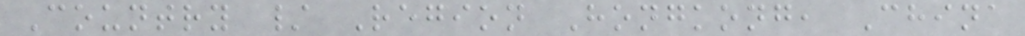Country / Region Hongkong, China
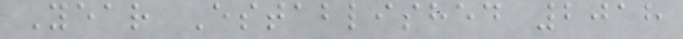Year Established 2018
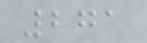271
